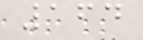164
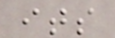its
